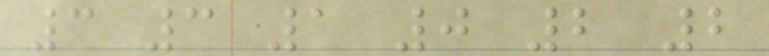3 3 1 0 2 2
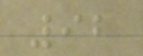92
